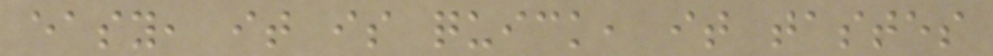easy, it is quick, it tastes
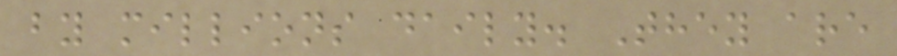by millions daily. They are
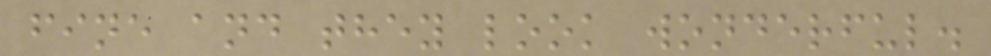fine and they look wonderful.
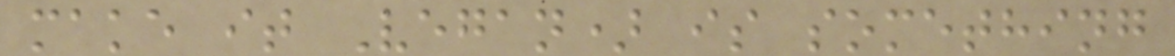make it Vegan) is something
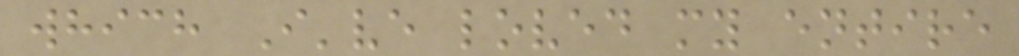which I've loved my entire
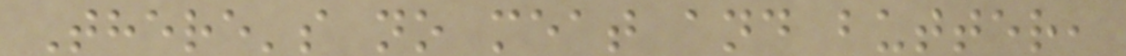There's no meat and butter,
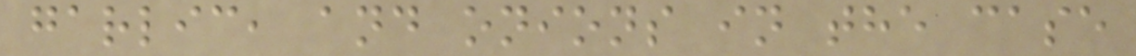garlic, and onions in the case
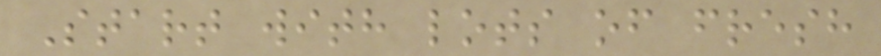Start with lots of fresh
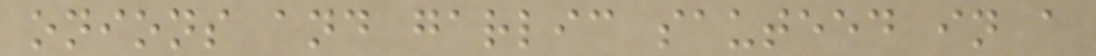onions and garlic sauteed in a
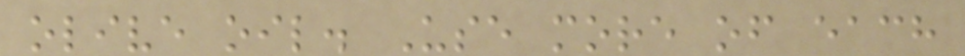olive oil. Use more of each
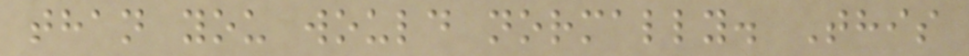than you would normally. This
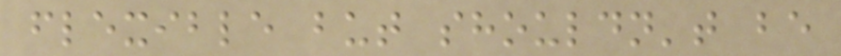flexible but shouldn't be
